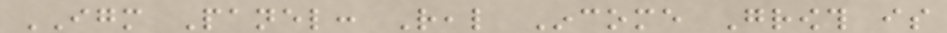IGM Panel: Real Income Growth is
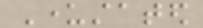Understated
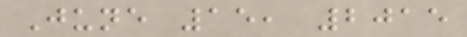June 15, 2015
